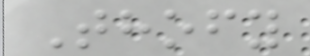Thofy
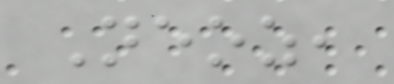Neoz,
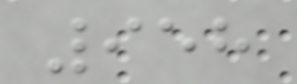958
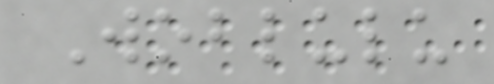Woblulu
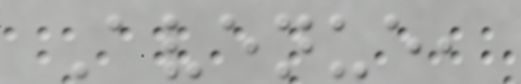Avenue,
